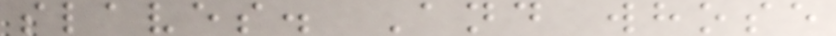slaves. And whose
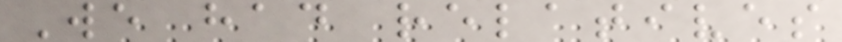We had relatives
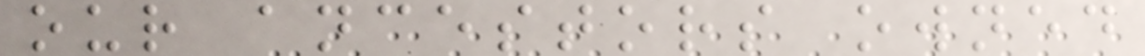our ancestors owned
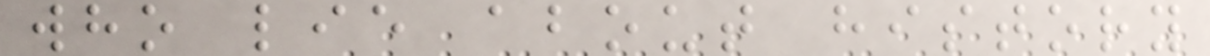who lie about history
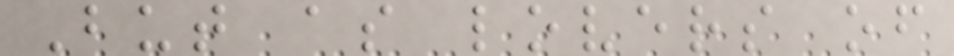But as lovers of
